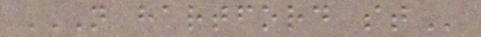N HARTFORD ST
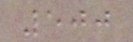500
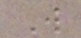W
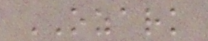OZARK
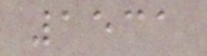1531
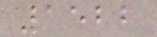1522
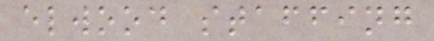elwood staffing
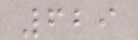629
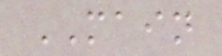MAIN
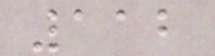112
